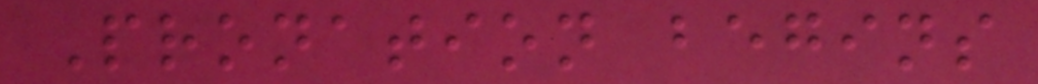Pronation begins
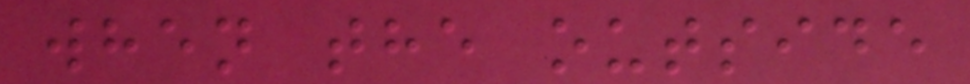when the outside
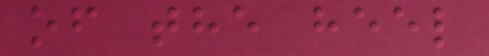of the heel
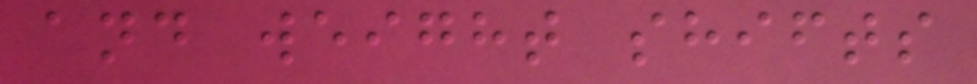and weight shifts
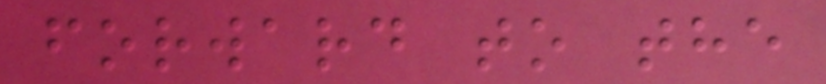forward to the
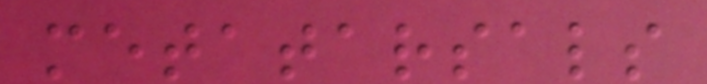metatarsals
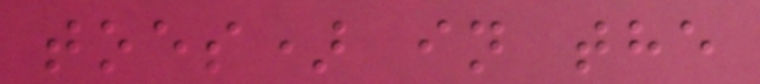toes) in the
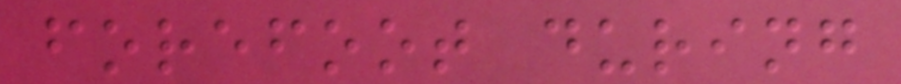forefoot during
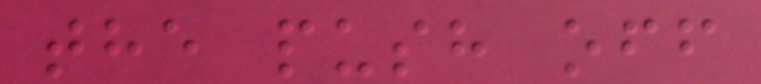the push off
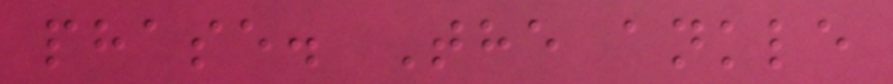phase. The ankle
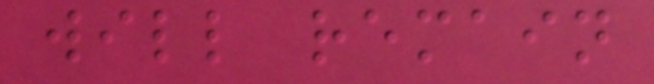will remain
